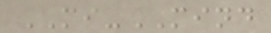MI-MIND
